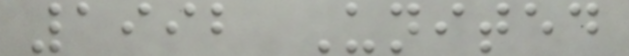1992 United
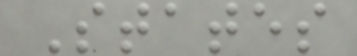States
